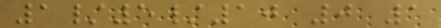1/5/10 0 1
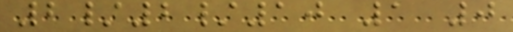2/2/10 1 0
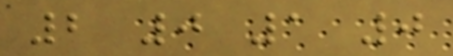2 0 1 0
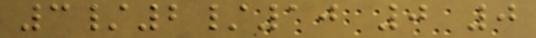3/2/10 0 0
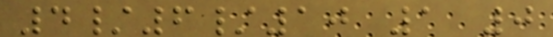4/6/10 1 0
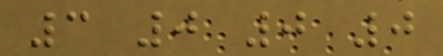3 0 0 0
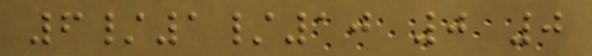6/1/10 0 0
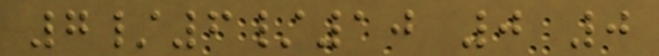7/6/10 0 0
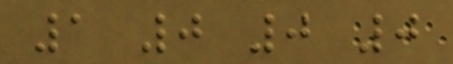1 0 0 0
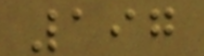197
